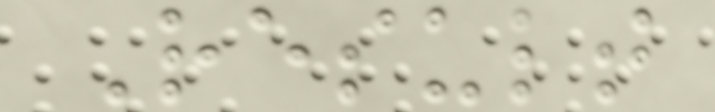Result
